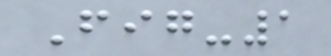Fig-1
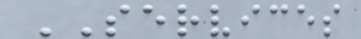SERVICES
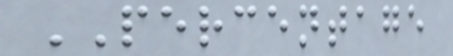PERCENTAGE
